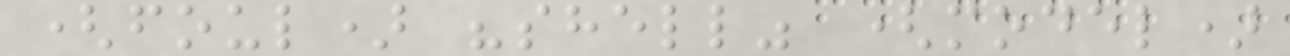(foul) "shell" (model)
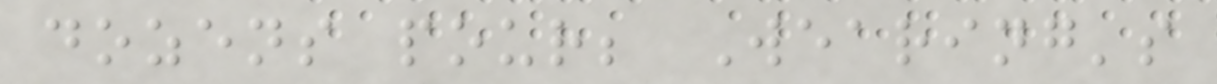dozens pour; Wearing's
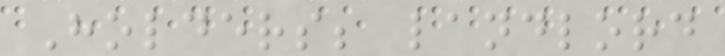Holders; landlord
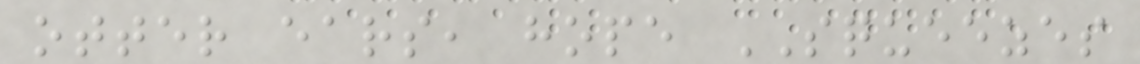otter ears, hope SQUEEZES
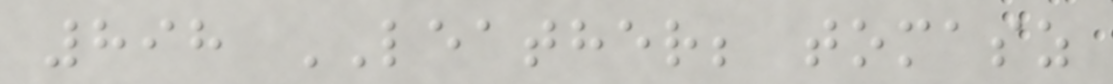898 LEATHER; tomasz
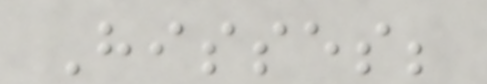Hisses;
